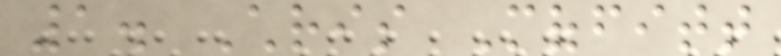1. Chris Moffitt
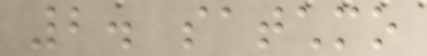2. satchmo
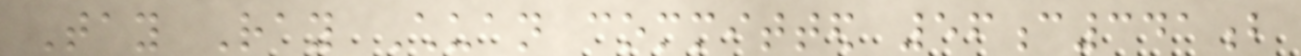Tay Ray Chuan committed 56c341b
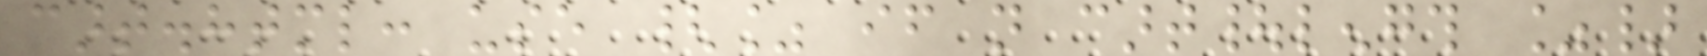cart.html: use {% if not cart|length %}
